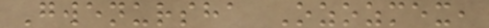Gwenursha Ozozmex,
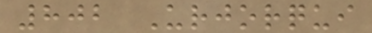802 Urjorqui
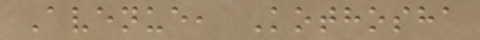Avenue, Kothosha
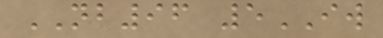NB96 5IW
